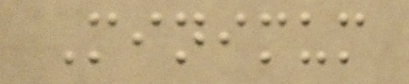Minimum
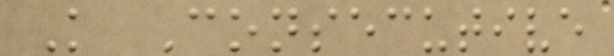K Consecutive
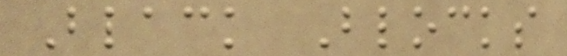Black Blocks
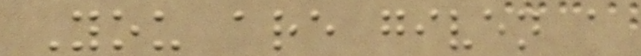You are given a
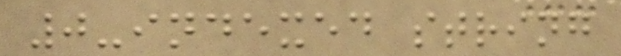0-indexed string
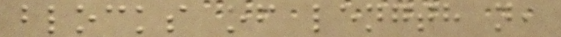blocks of length n,
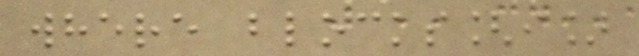where blocks[i]
